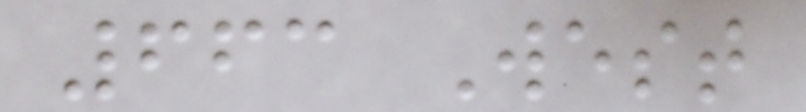663 West
